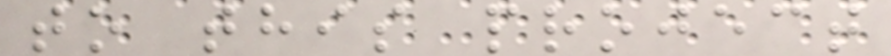to this project
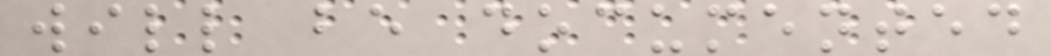will be documented
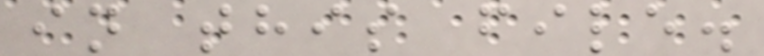in this file.
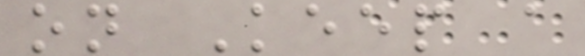on Keep a
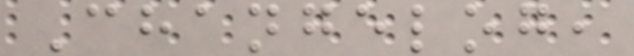Changelog,
